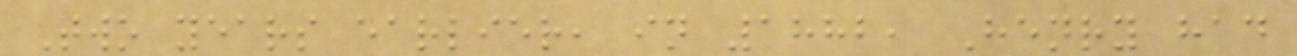Two years earlier, in 1882, Henry had
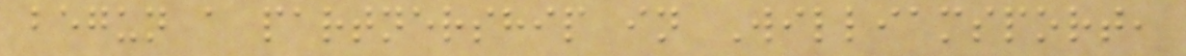begun a partnership in Williamsport,
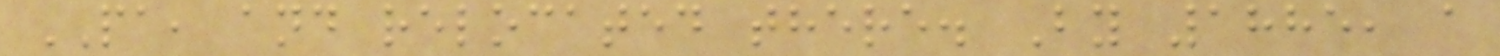PA, and relocated there. By 1885, a
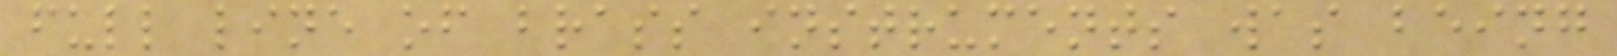full line of brass instruments was being
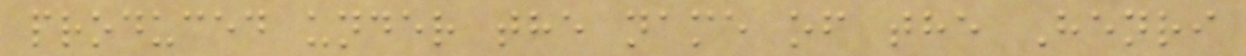produced under the name of the Henri
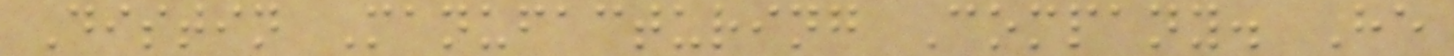Distin Manufacturing Company. He
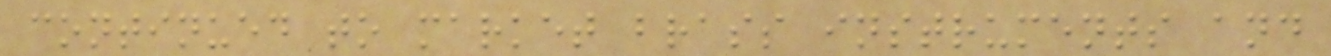continued to market brass instruments and
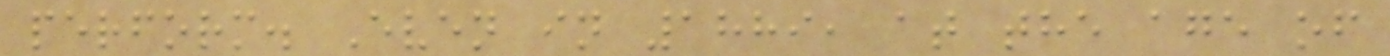perform. Even in 1889, at the age of
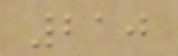210
